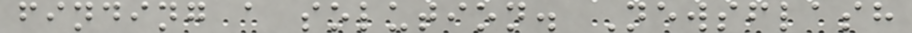finding a solution. Newsflash
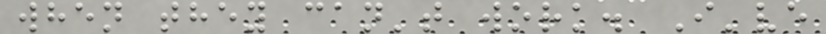when they can't work. I've
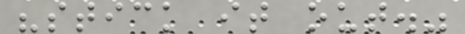"stick it out."
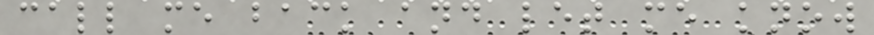call me back and let me know
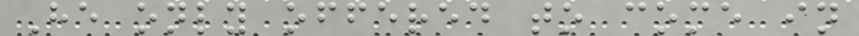He only offered to come in
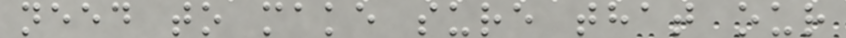need to make sure that our
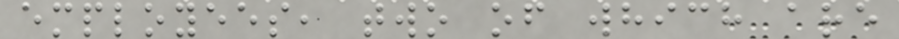employees, two of which are
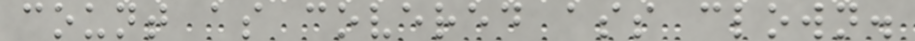count as covered ass clown.
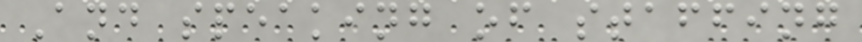And speaking of staffing
